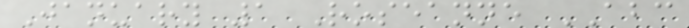January 1 Roseanne ABC
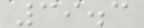39.3
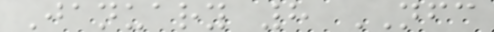January 8 NFC
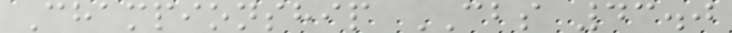Championship CBS 43.0
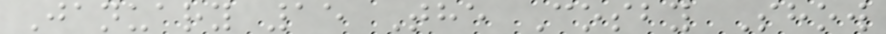January 15 The Cosby Show
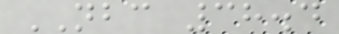NBC 38.4
